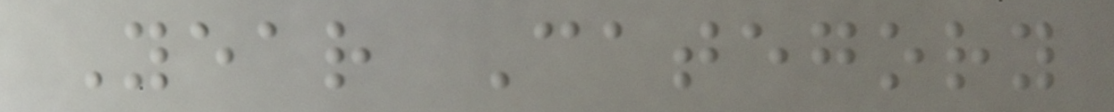Year Category
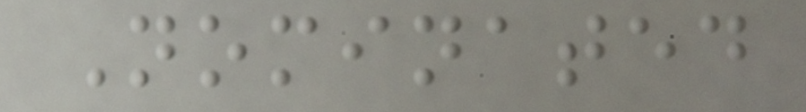Nominated
